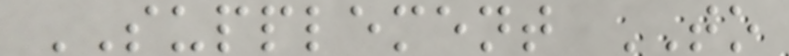SUPPLEMENT TO
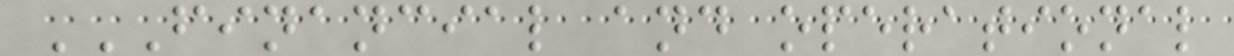FINANCIAL AND OPERATIONAL
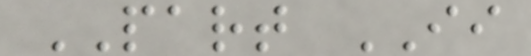PART II
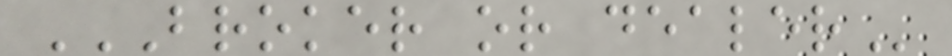BROKER OR DEALER
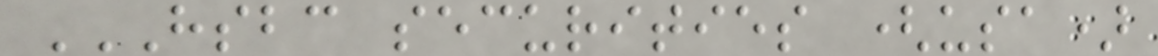HSBC SECURITIES (USA)
